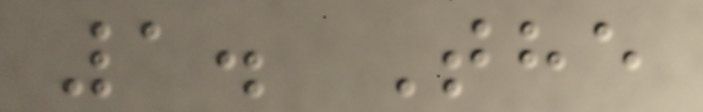1. The
